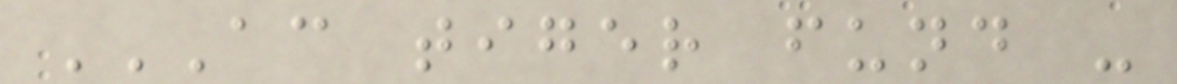AC TIGER FUND -
